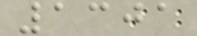1301
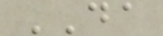DA
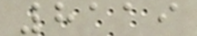8119
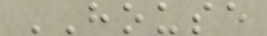HOUSE
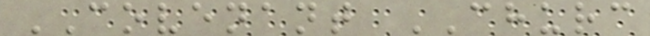COVENANT CHURC
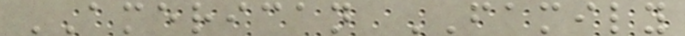AMERICAN FAMILY
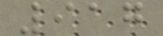917
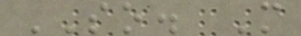SO. M
